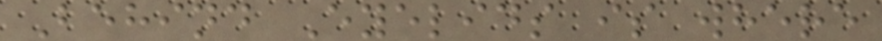Behind Eyelids is where
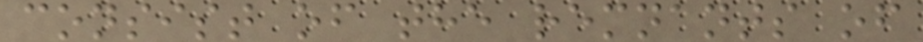consist of the remnants of
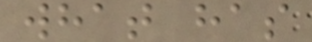what has
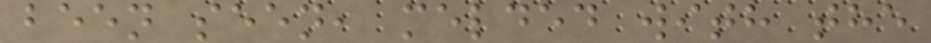been seen, melded with the
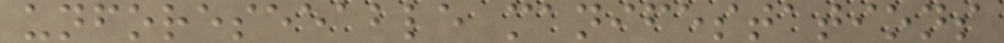unforeseeable manifestations
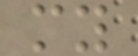my
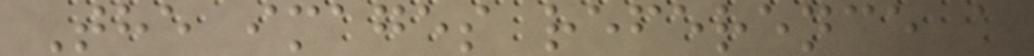The images reference a
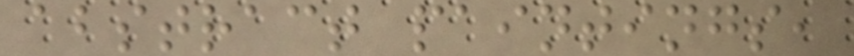abstract paintings,
